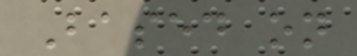Based on
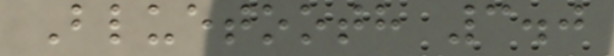Bluetooth 3.0
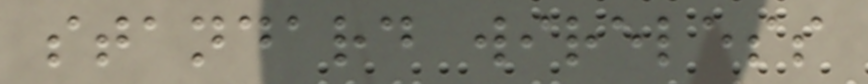standard wireless
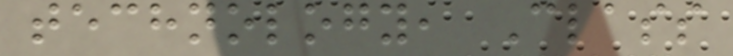technology, Class
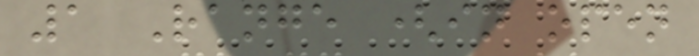1 Range (in open
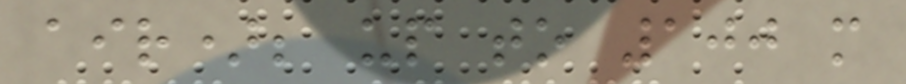air); up to 100 m
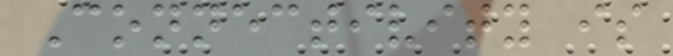Connectivity is
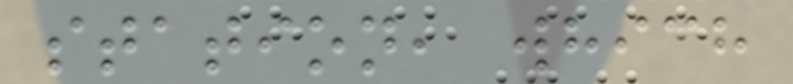station, which
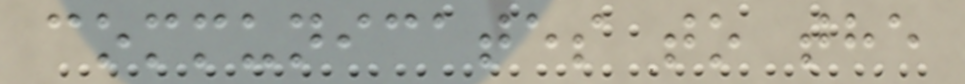communicates to the
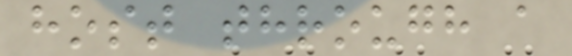host through a
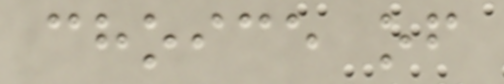choice of
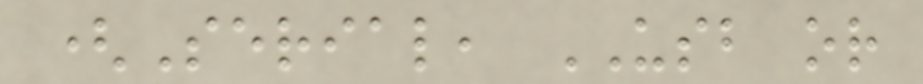(Serial, USB or
